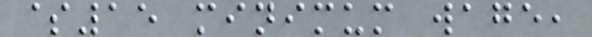$15 minimum wage,
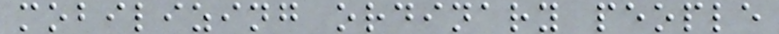mobilizing ordinary people
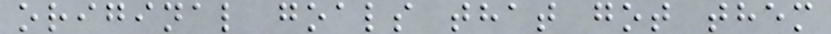original goals that got them
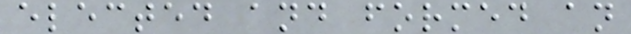elected and formed an
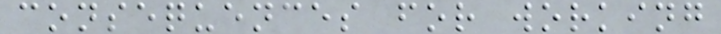consequences for working
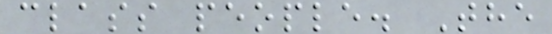class people. The
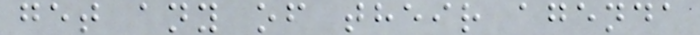get any of their agenda
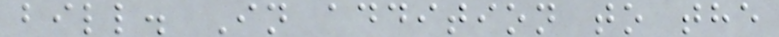bill. In addition to the
